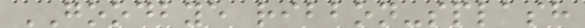GOODBYE ribbon-splash
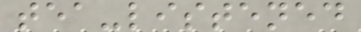tea-listened
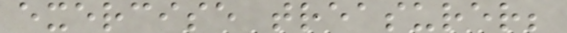exercise treasurer;
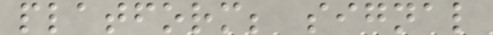platform; signal
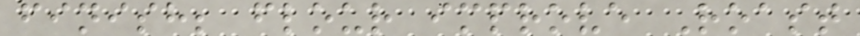finish; flour improve Roast
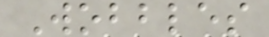Wobbles
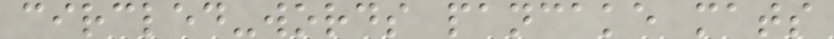circled-words pancake mats
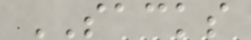SACKS
